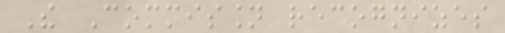The Commission recognizes
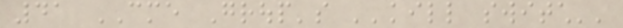41 CME Group's ''kill switch''
